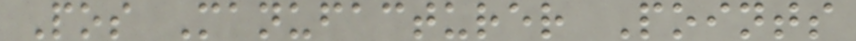Pos Manufacturer Points
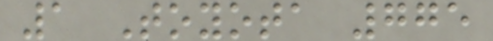1 Toyota 775
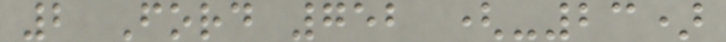2 Ford 752 (-23)
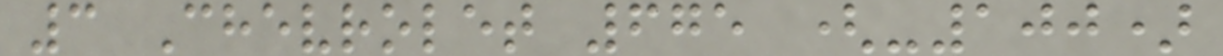3 Chevrolet 675 (-100)
